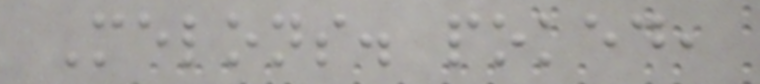Melons. poked,
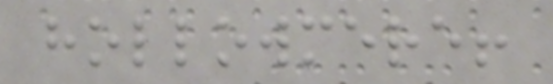hollowmere!
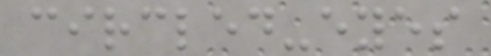circled-eyes
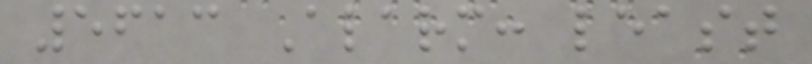5613 Alarm: least
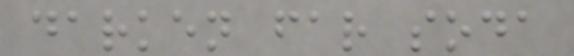darken far soda
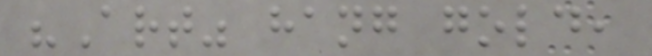"Art" hang gold,
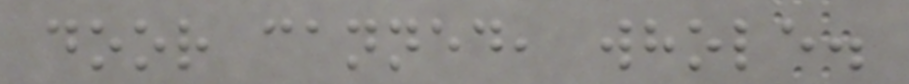door canned, whole.
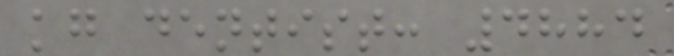kg dentist: 4884
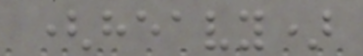(heavy)
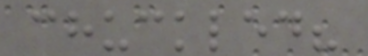chuckled?
